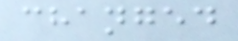changed
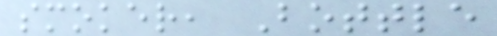smoker, Bottle
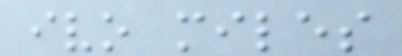ivo miles
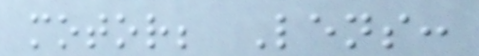motor; Lens:
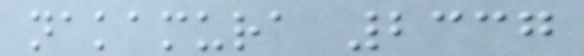nakamura 2337
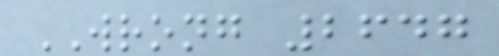WRONG 2647
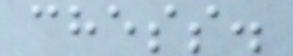chess.
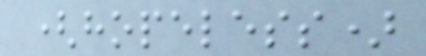(hopeless)
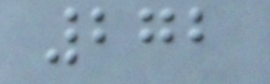272
